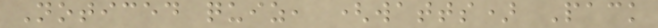Noticed quiz, (watts) Pack
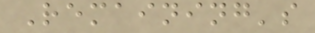Remaining's
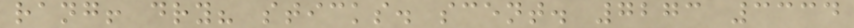rang! dry? sticks. scent. 7273 3334
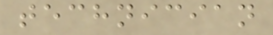technician
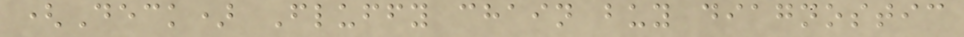(Deck) Fluffy chain buy diagnostic
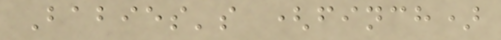Babies's (finch)
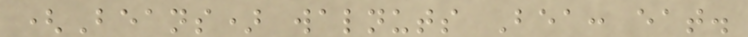(Beans) walnuts Bea: eat.
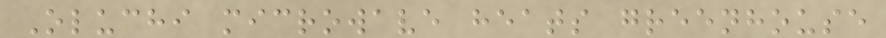Oluchi microwave heats greenhouse
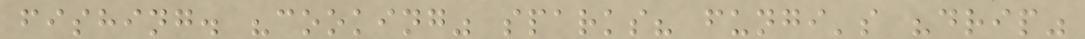fishing. "cooking" sparks? fungi's "drip"
